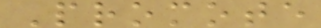Promote
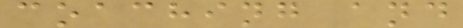coaching and
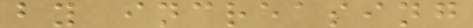by increasing
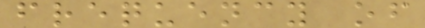frequency of
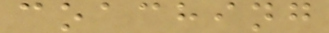coaching
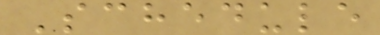Schedule
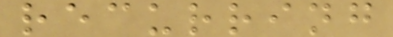recurring
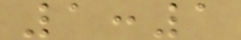1:1
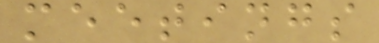meetings
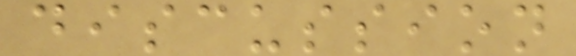discussion
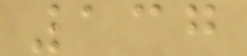137
